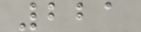221
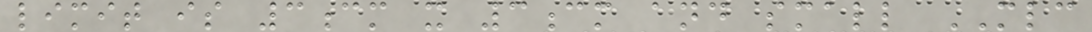limit is 3cm x 3cm and small MLC
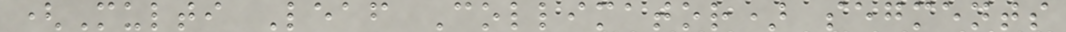(Multi Leaf Collimator) segments
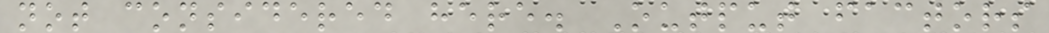not considered here. Output factors
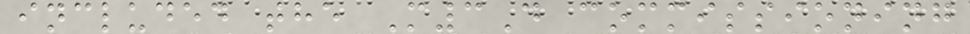included the M3D commissioning
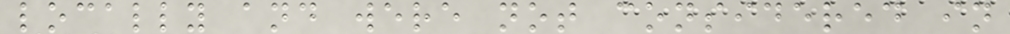locally and were not considered in
